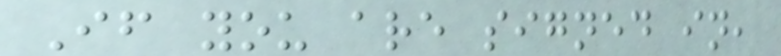If you are signed in,
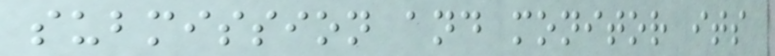submission and monitor its
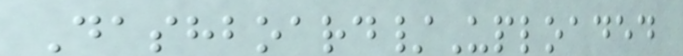Dashboard/Uploaded
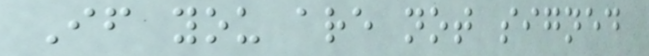If you are not signed
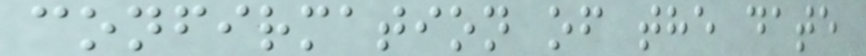confirmation of the date
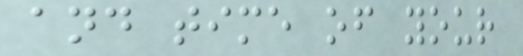and time of your
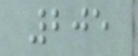205
